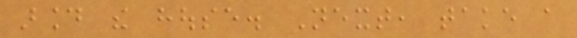around the house. Next, take a
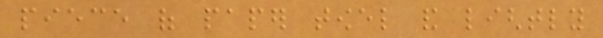piece of paper towel and lightly
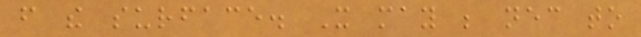from the surface. It may be necessary to
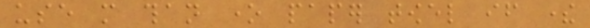use more than one paper towel if there
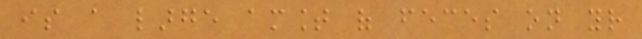is a large amount of feces on your
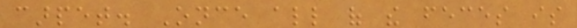carpet. Once all of the feces is
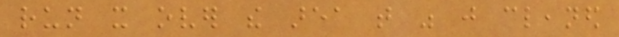run it over the area that was just cleaned
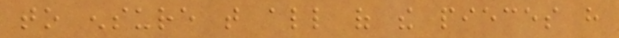to ensure that all of the pieces have
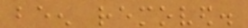been removed.
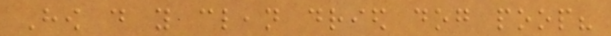How do you clean dried dog poop?
